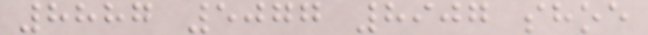8887 5077 8907 shoe
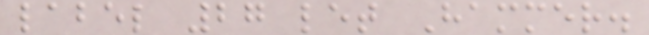label 27 let Hammer.
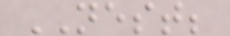NEST;
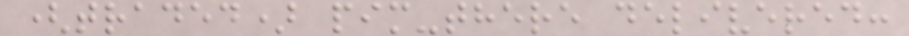(traded) pim-there delivered:
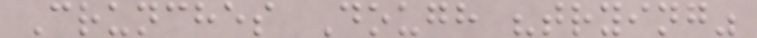Crunches Dough "trying"
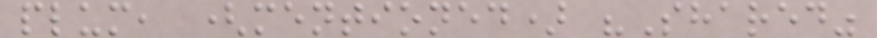plum, (mentioned) "Shared"
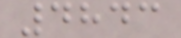4843
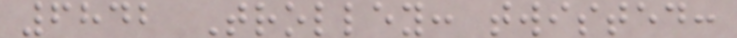6842 Trolley: twisted:
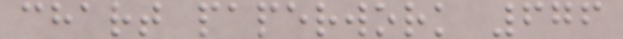chart paperwork 676
